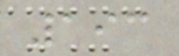193
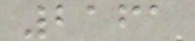2161
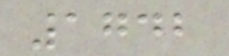1742
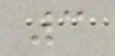3
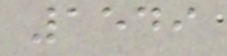1549
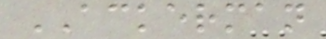ACKERMAN
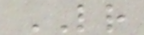LR
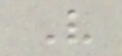V
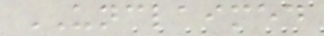UNCLAIMED
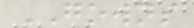GOWNS
